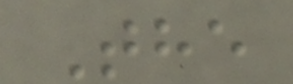The
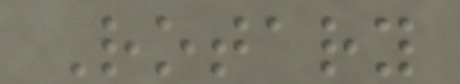Rotary
